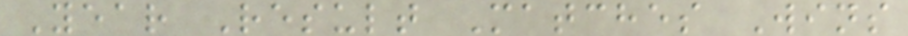Year Result Matches Wins
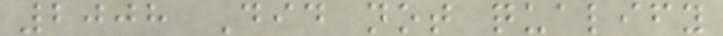2008 Did not qualify
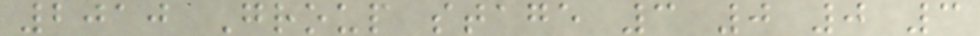2010 Group stage 3 0 0 3
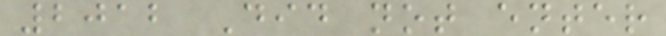2012 Did not enter
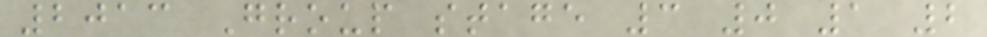2013 Group stage 3 0 1 2
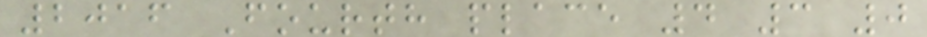2016 Fourth place 4 3 0
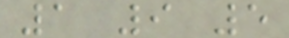1 9 5
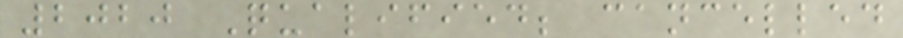2020 Qualified; cancelled
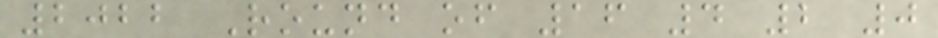2022 Round of 16 4 2 0
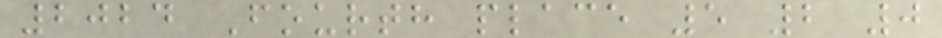2024 Fourth place 5 2 0
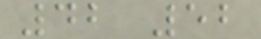42 52
